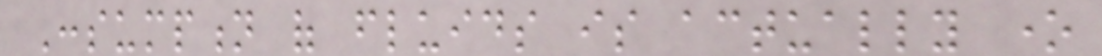Consumption of fluids is actually one
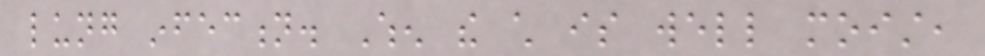lung infection. When the child is well moist,
